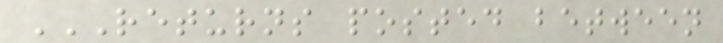RETURNS POSTED BETWEEN
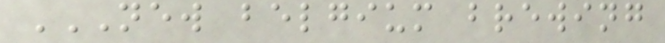NEW BELGIUM BREWING
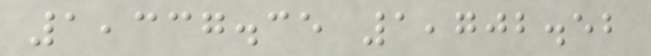1,337.35 1,702.52
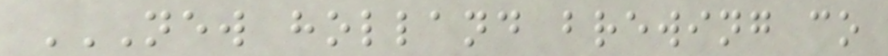NEW HOLLAND BREWING CO
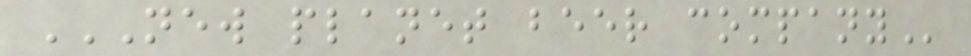NEW PLANET BEER COMPANY
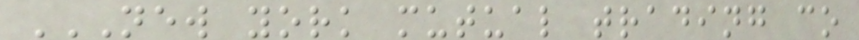NEW YORK MUTUAL TRADING CO
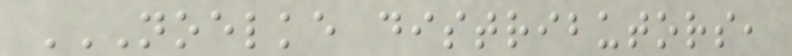NOELKE DISTRIBUTORS,
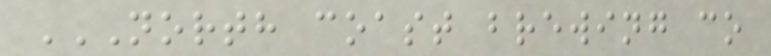NORTH COAST BREWING CO
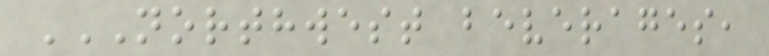NORTHWEST BEVERAGES,
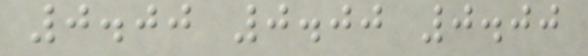0.00 0.00 0.00
